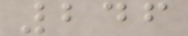246
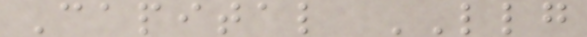Capital LLG
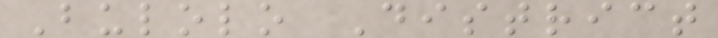Bulolo District
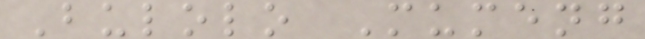Bulolo Mumeng
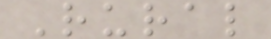Rural
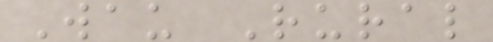Wau Rural
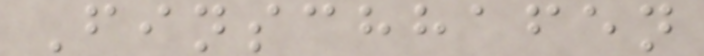Finschhafen
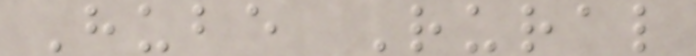Hube Rural
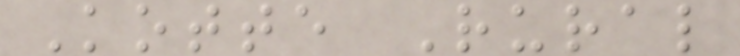Kotte Rural
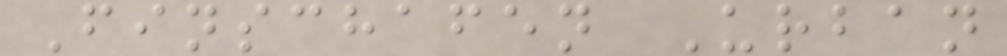Finschafen Urban
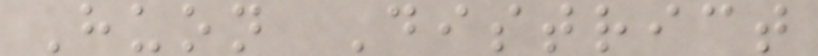Huon District
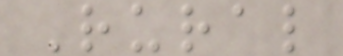Rural
